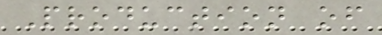Production of
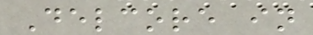Delcore in
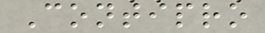Contipro
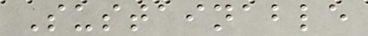Sustainable
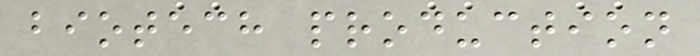biotech production
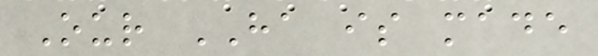Our HA is made
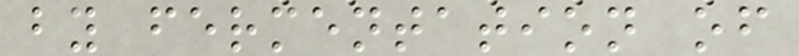by fermentation of
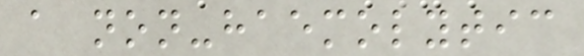a non-haemolytic
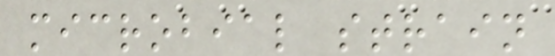microbial strain
